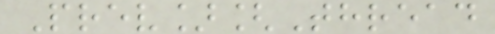Prev][Thread
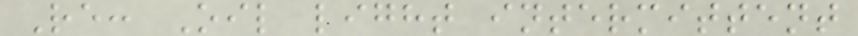Re: Oil light intermittent
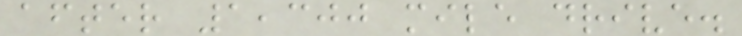after 1,300 mile drive.
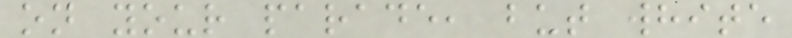on your parade, but white
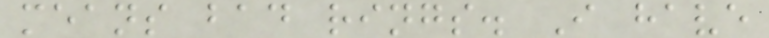means bad rings. I have
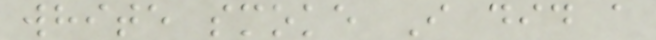white smoke I did a
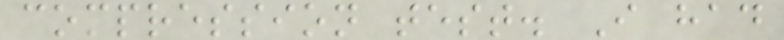compression test. I had
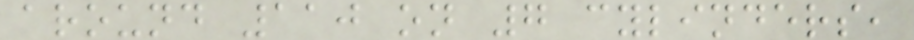around 110 on 7 cylinders,
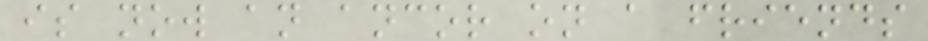is now an ancor on a friends
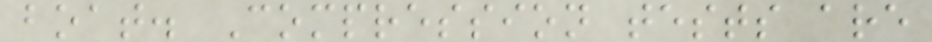boat. Compression tests are
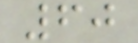60
